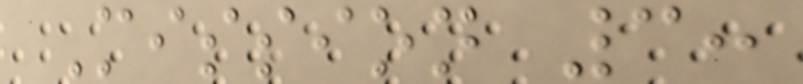Mission 3:
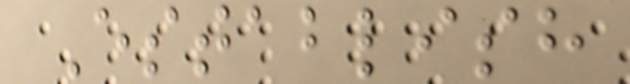Establish
